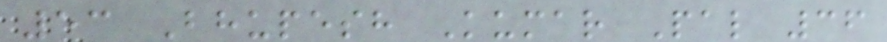53 Bhupesh Kumar Pal 36
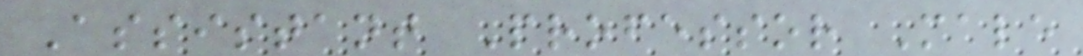Assistant Professor Male
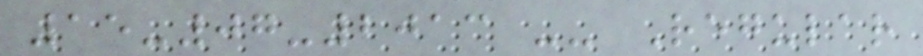15-07-2013 -- Regular
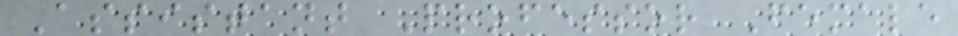Assistant Professor Female
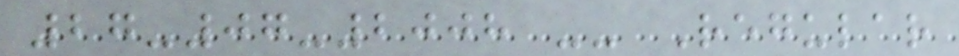27-07-2008 -- Regular
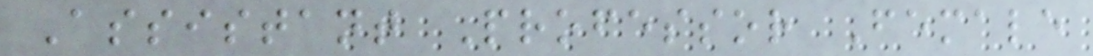Assistant Professor Female
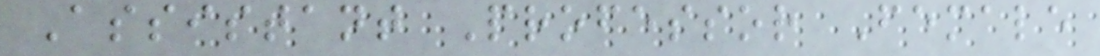Assistant Professor Female
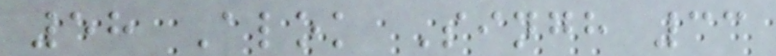58 Alok Singh 33
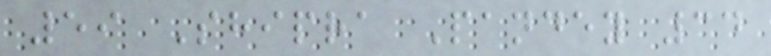59 Shipra Pandey 34
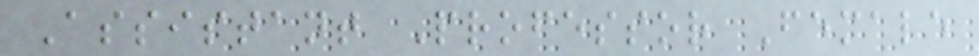Assistant Professor Female
